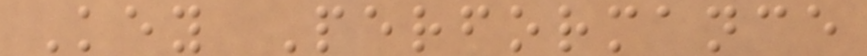Key Performance
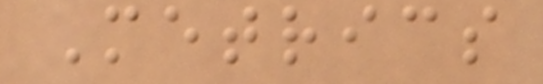Metrics
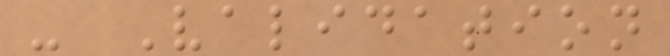- Validation
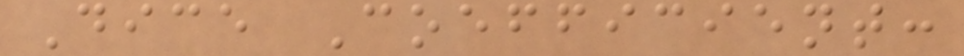Dice Coefficient:
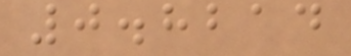0.8214
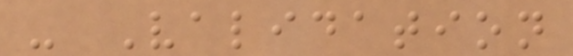- Validation
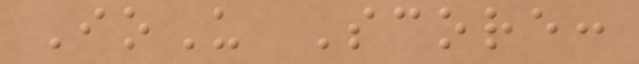IoU Score:
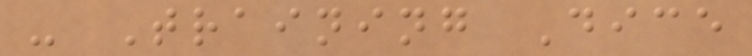- Training Dice
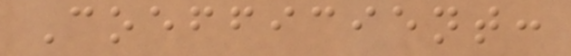Coefficient:
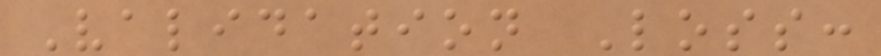Validation Loss:
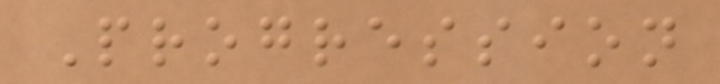Progression
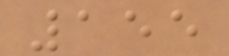155
